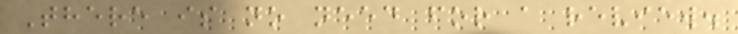There is no need for a review.
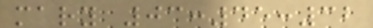mary 03:45:32
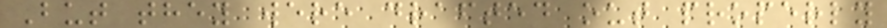But they were drafted out properly
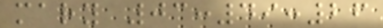mary 03:49:26
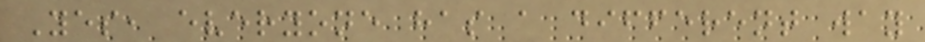Yes, everyone has a different way
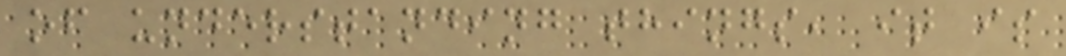of understanding things, it is
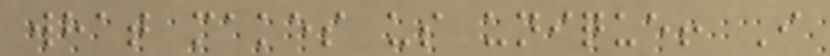what makes us unique! I
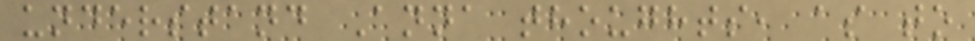understand Anna thoughts, as to
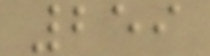259
